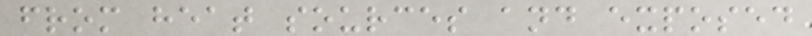from heat sources and exposed
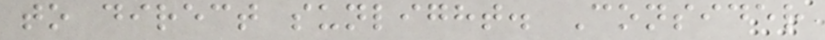to direct sunlight. Consider
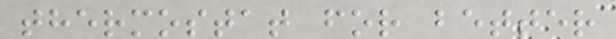thermostat for better
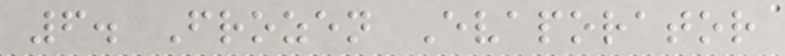6. Frozen Evaporator
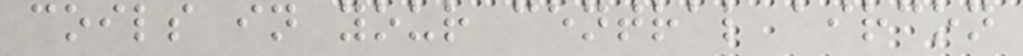coils in your central aircon
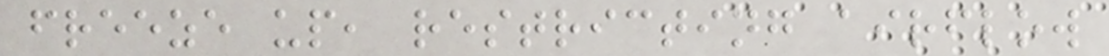freeze up, restricting airflow
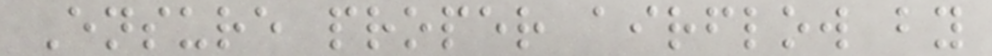Ensure proper airflow by
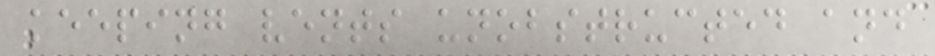keeping vents unobstructed and
